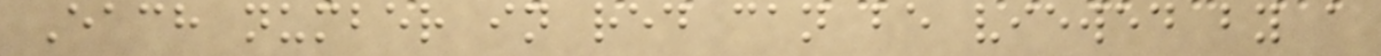Each number in red can be viewed by a
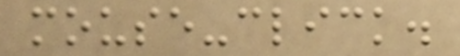mouse-click.
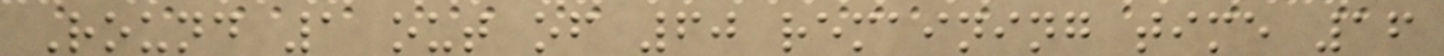Round 1 out of 60 remaining time 16
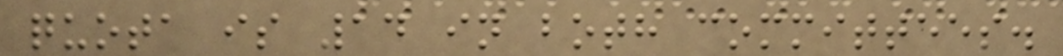quota is 14 in both committees.
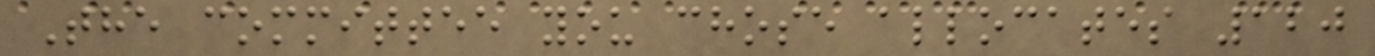The committee you chose allocates 120
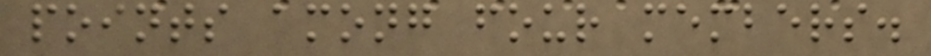points among four members.
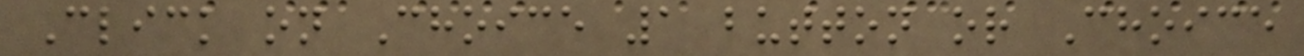Click on Choice 1 button or Choice
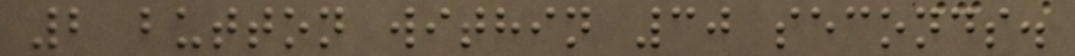2 button within 30 seconds.
